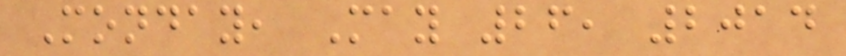Monday, May 26, 2014
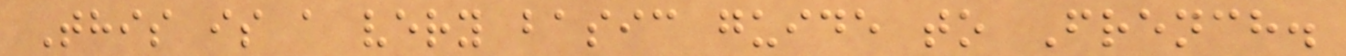This is a very basic guide to French.
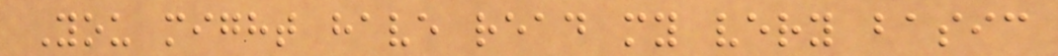You might have read my very basic
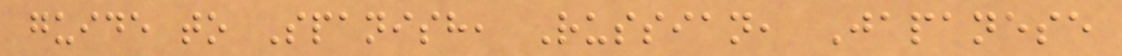guide to Spanish, Russian, Japanese
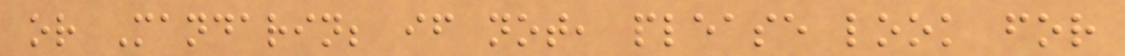or Mandarin; if not, please look for
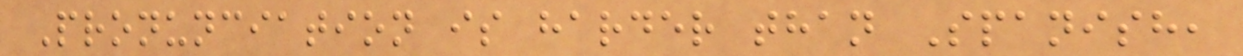Pronunciation is harder than Spanish,
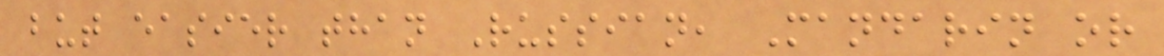but easier than Russian, Mandarin or
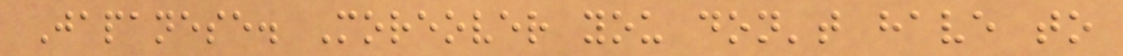Japanese. Moreover you don't have to
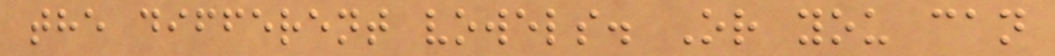the different vowels. Or you can
